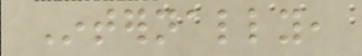Internally,
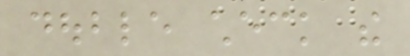double check the
